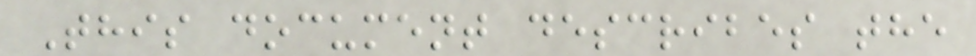This document describes the
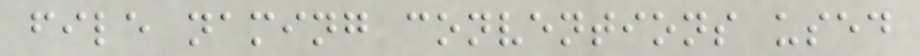file naming conventions used
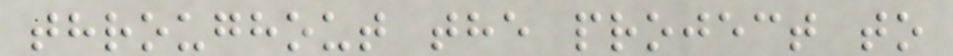throughout the project to
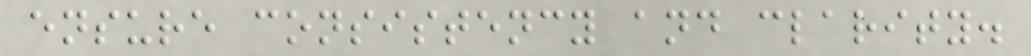ensure consistency and clarity.
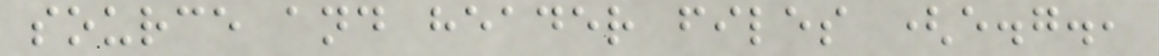source and header files (e.g.,
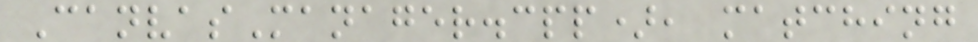CanvasManager.cpp), matching
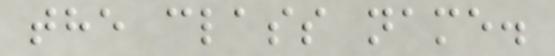the class name.
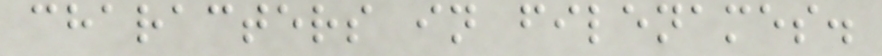characters in filenames.
